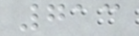713
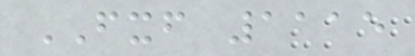FXF 1115
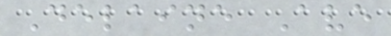Delaine Ave
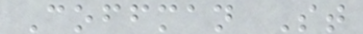Coffman St
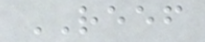REEF
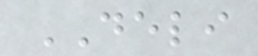DELI
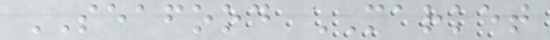SEAFOOD MARKET
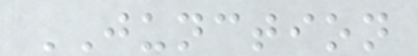JUNCTION
